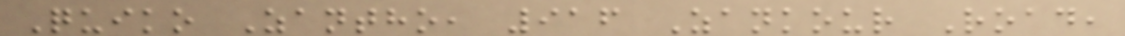Quiko Zantho, 916 Zankour Road,
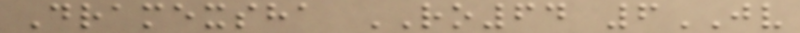Dramexsha RO64 6JV
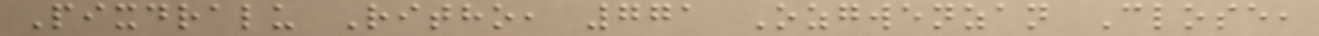Pixdralu Ritho, 771 Ozgwenzan Close,
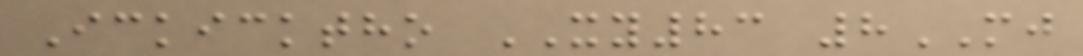Ickicktho XY83 8MJ
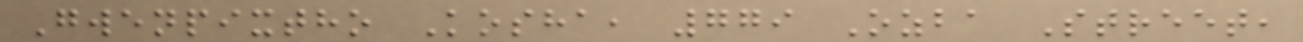Gwenpixtho Kosha, 779 Ozba Street,
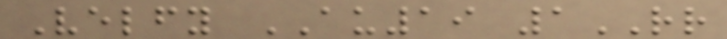Velfy AU19 1RR
